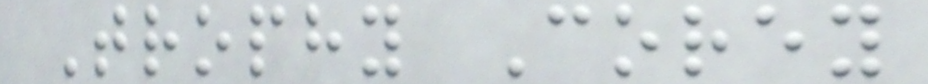Trophy Corey
